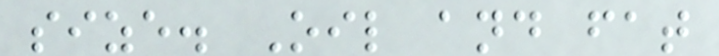size. Oil and fat
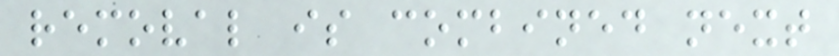removal is combined next
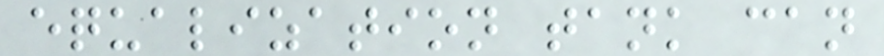equalization tank can
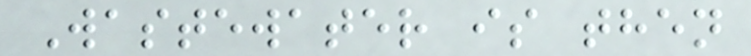Wastewater is then
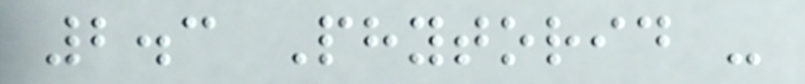2.3 Phytorid -
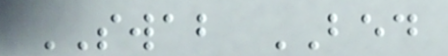SWAB BED
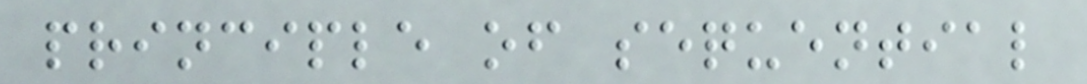principle of sequential
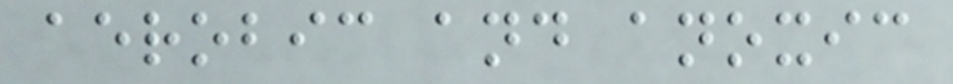aerobic and anoxic
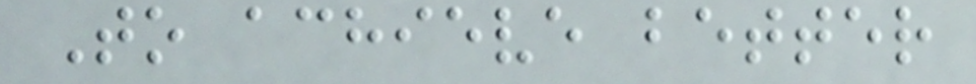To achieve better
